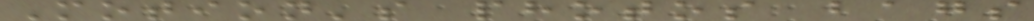Motion's photos bags
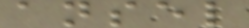ansel
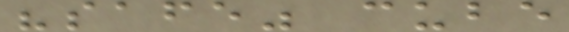"safe" cube
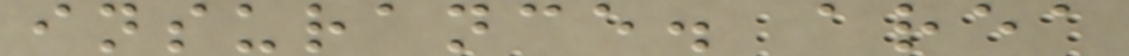insurance. area
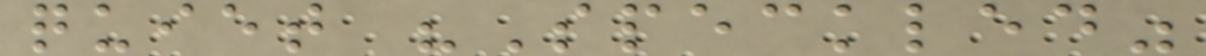quiet "Speckled"
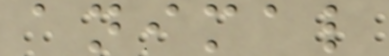animal
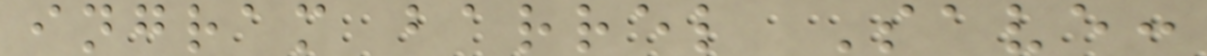ingram barrel Save:
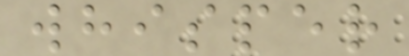whisper
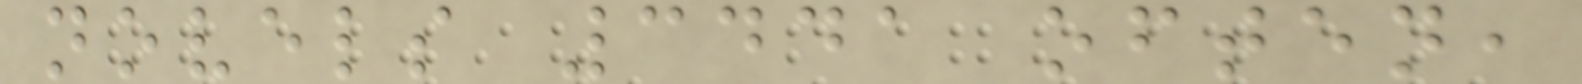novels 3441 often,
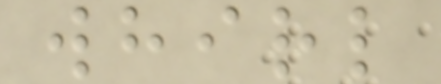whirl
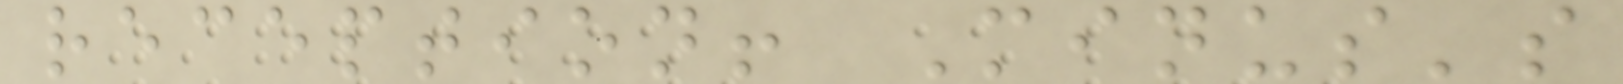reception! Minus's
